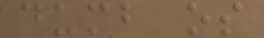dumb os
